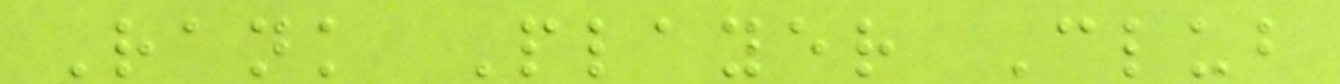Rank Player Club
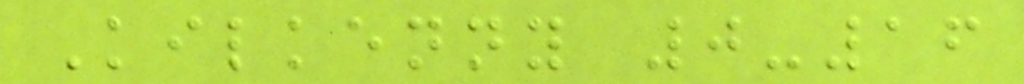Kilkenny 0-16
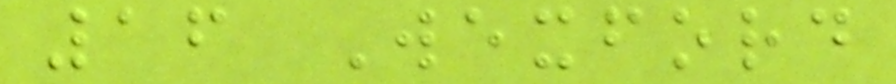16 Wexford
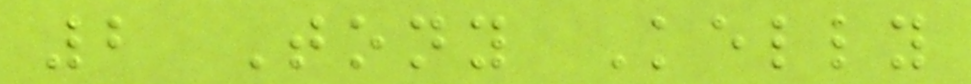2 Tony Kelly
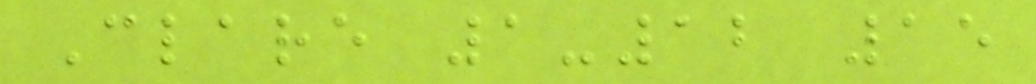Clare 1-12 15
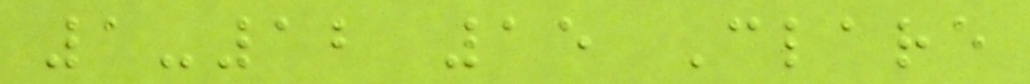1-12 15 Clare
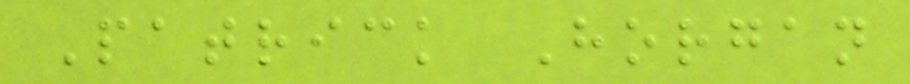Patrick Horgan
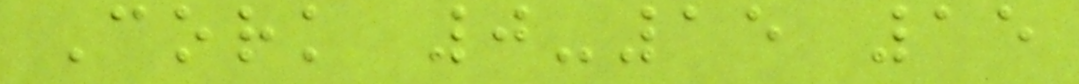Cork 0-15 15
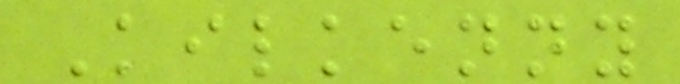Kilkenny
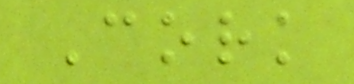Cork
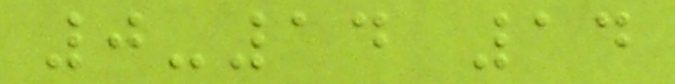0-14 14
